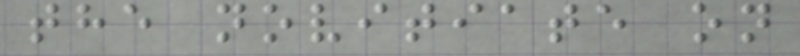the novitiate on
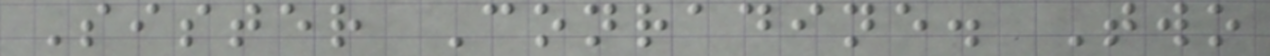Sister Conradine. Two
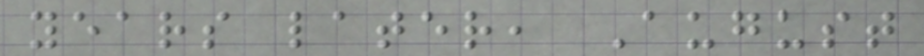years later, August
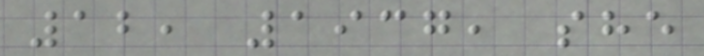12, 1937, she
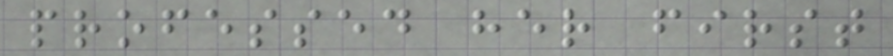professed her first
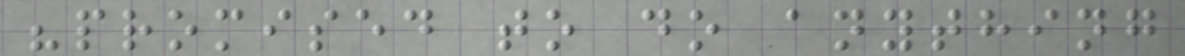"promised to do anything
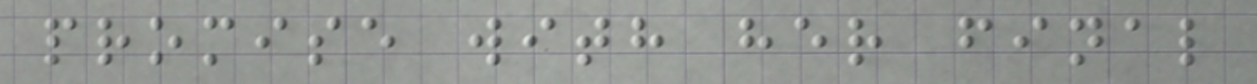promise with her final
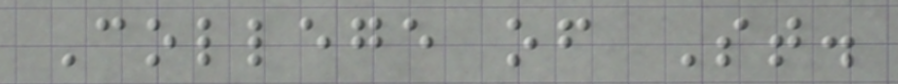College of St.
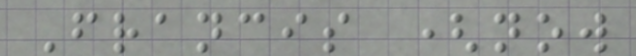Francis (now
